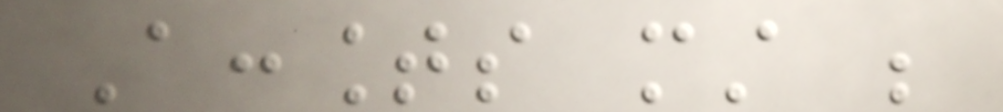Accounts must be
